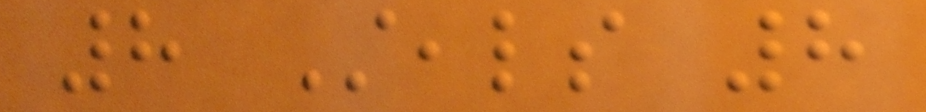8 Steals 8
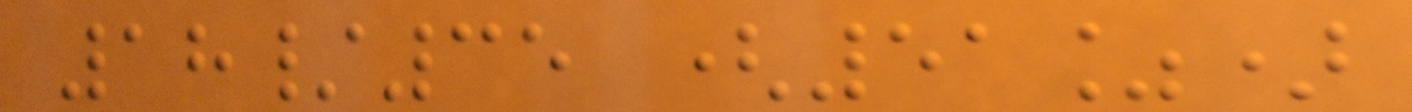18/35 (51%)
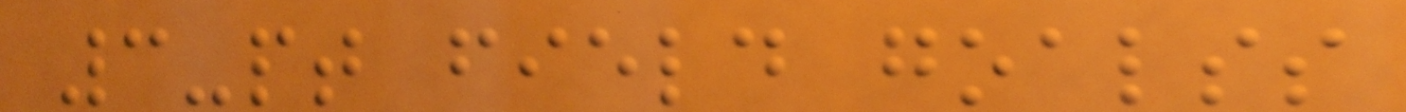3-pt field goalss
